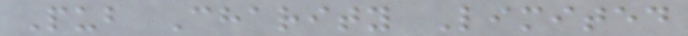Pub Charity Limited
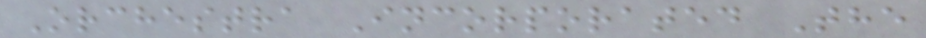Orchestra Incorporated The
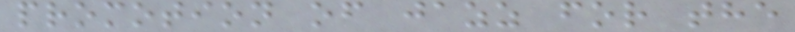promotion of jazz for the
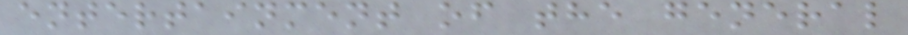entertainment of the general
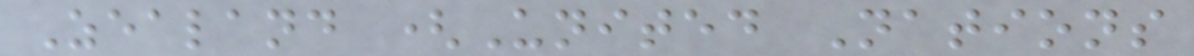Zealand (United Nations
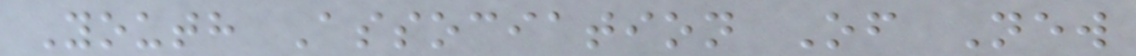Youth Association Of New
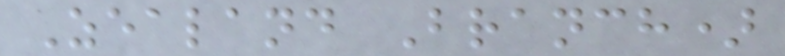Zealand Branch)
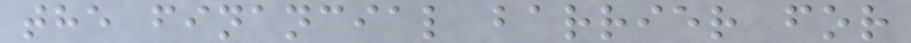the financial barrier for
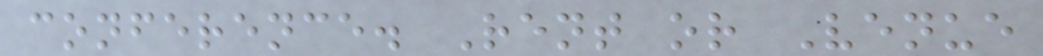conference. Rent or Venue
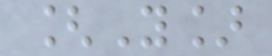[Y]
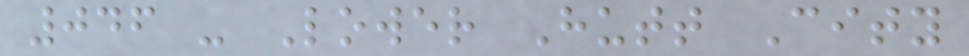046 - Lower Hutt City
